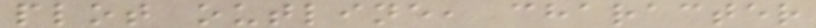plot outline, character
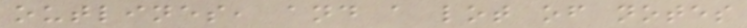outlines, and a lot of notes
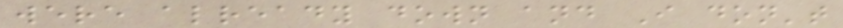were already down and I don't
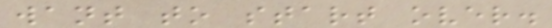want to start over.
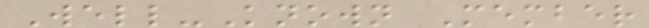Well-Known Member
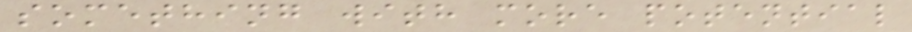something with more potential
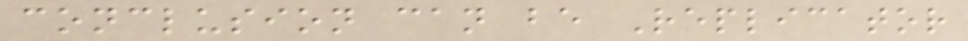conclusion can be Replicator
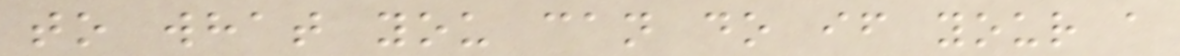to what you can do if your a
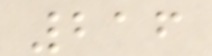216
